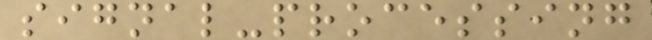signal-processing
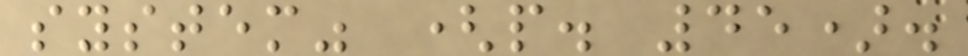system" (p. 45).
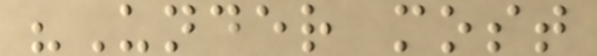"Under most
